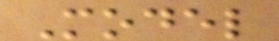Model
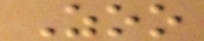Zoo
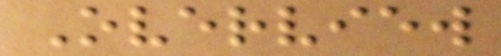Overview
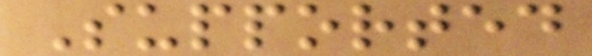Supported
